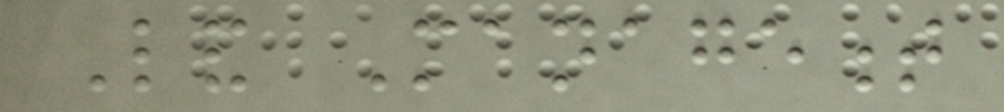Land Management
